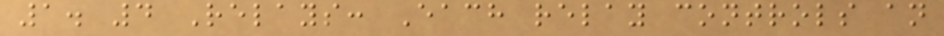1. 4 Relays: Each relay controls an
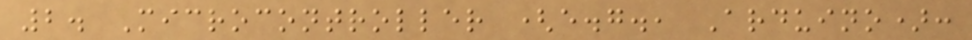2. Microcontroller (e.g., Arduino):
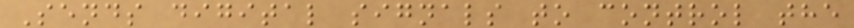Sends digital signals to control the
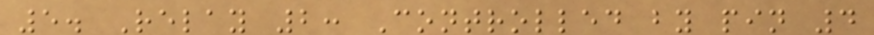5. Relay 2: Controlled by pin 4
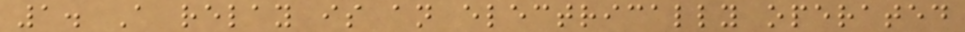1. A relay is an electrically operated
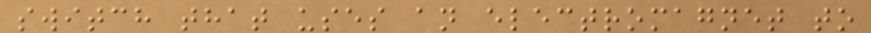switch that uses an electromagnet to
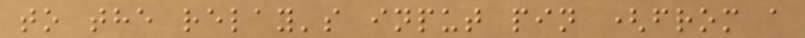to the relay's input pin (from a
